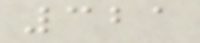321
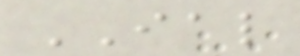IAL
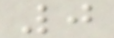0
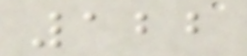122
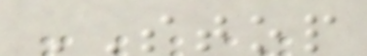STOP
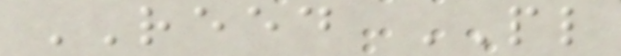REED PL
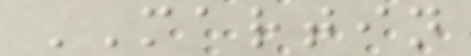MARTIN
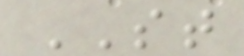ST
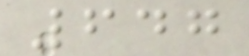647
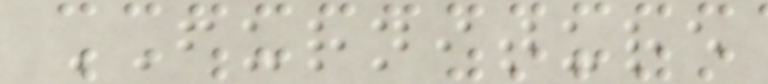FURNITURE
